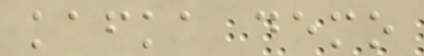kafka demo
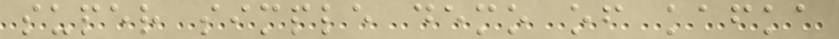super simple demo of kafka
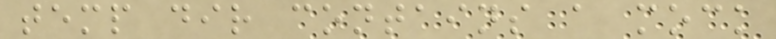temp dir contains a mock
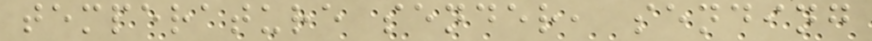temperature sender, sending
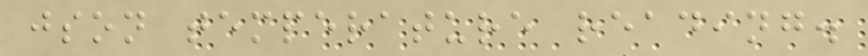json temperature reading.
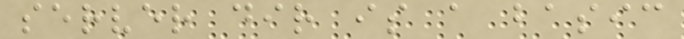server dir is a basic
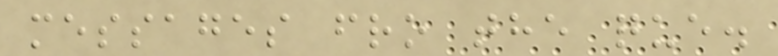messages fro the que.
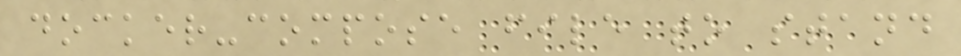docker-compose file to stand
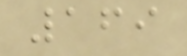169
